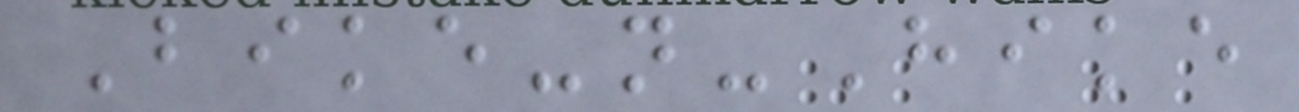Bike-n-Hike
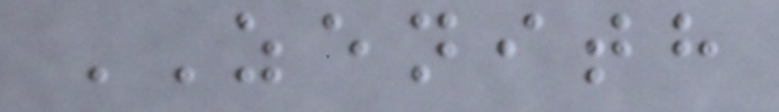ZENITH
